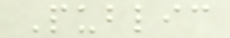Public
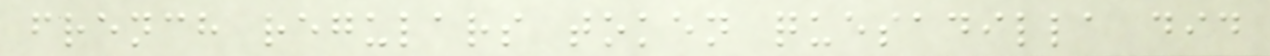french regulars token quesadilla did
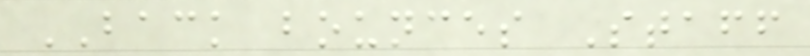BACK bounces Staff
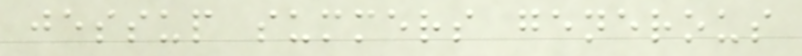jessup summers generous
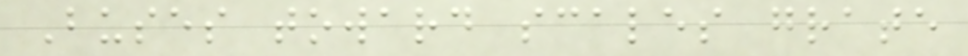Buses toward scales grate
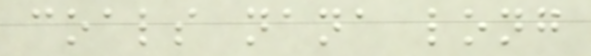coals nana long
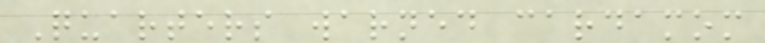Quarters warned cardamom
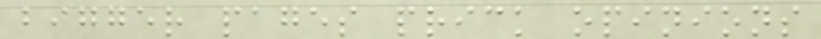bigger pages prick opinions
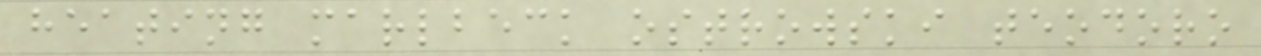heating marlbeck ostrowski teodoro
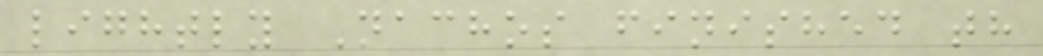lightly Nachos finished th
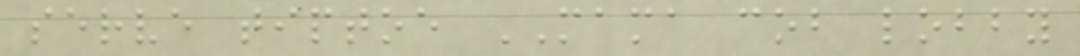serve tiptoe MAMA cob lobby
